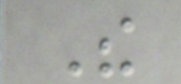The
